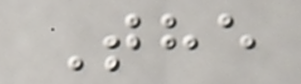The
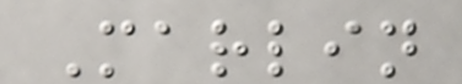Marlin
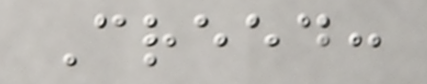Creed:
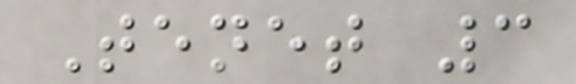Tenet 3
